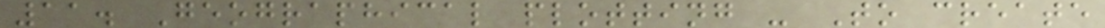11. Geographical plotting - To create
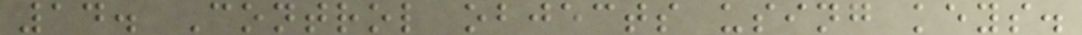14. Control objects using keys.
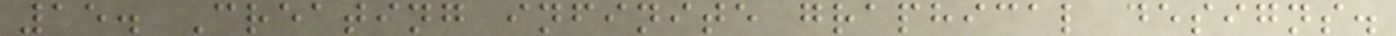15. Creating infinite graphical designs.
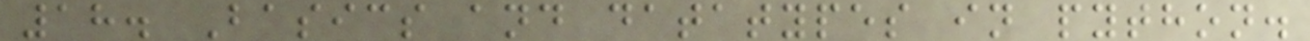18. Basics and datatypes in python.
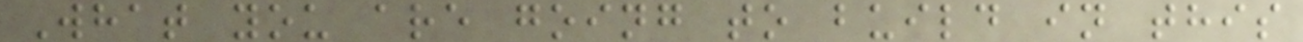What you are going to build in this
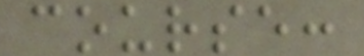course:
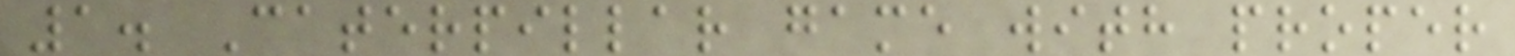1. Caterpillar game with proper
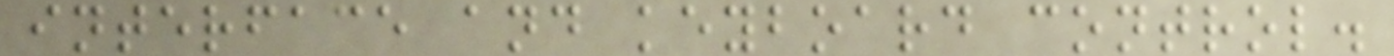interface and keyboard control.
